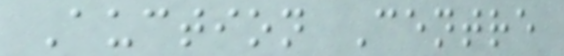Auction Centre
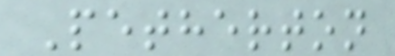Petherton
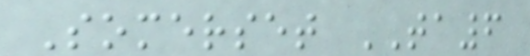Somerset TA6
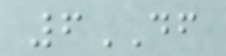6DF
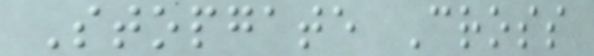Stopgate Cross
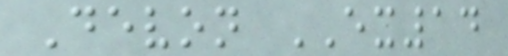Devon EX14
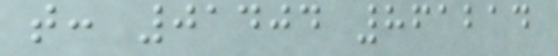t: 01404 861214
